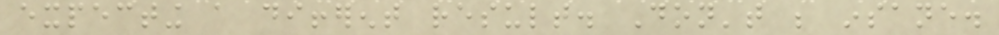expecting a different result. Don't be insane.
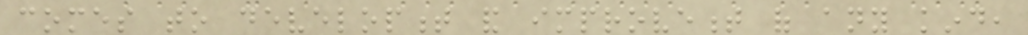comes to development and improvement of any kind,
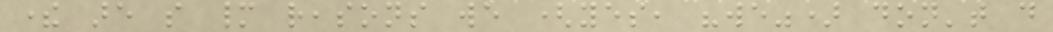there are so many reasons we (yes, "we") don't do
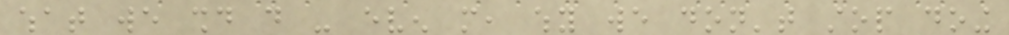what we should do - even more, why we don't stop doing
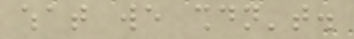what we shouldn't.
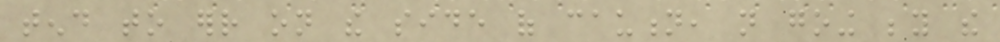tend to err on the side of caution, not going beyond the
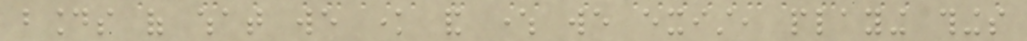bounds of what we know and where we exist, playing things
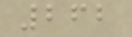262
